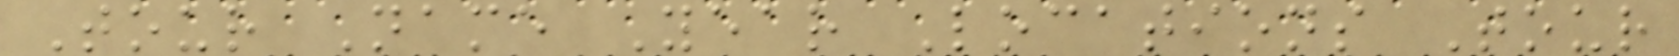Tour Name Year Locations Tour
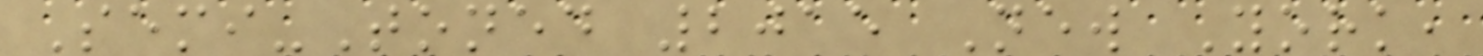Semi-Toned 2015 New York,
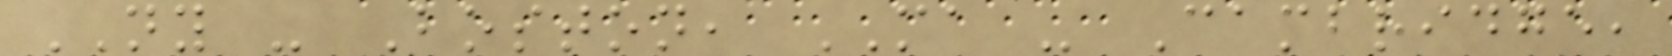NY - Boston, MA - Cambridge,
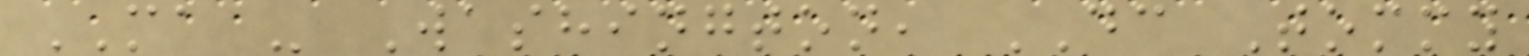MA - Washington, DC Tommy
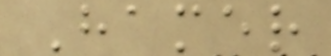Hamer
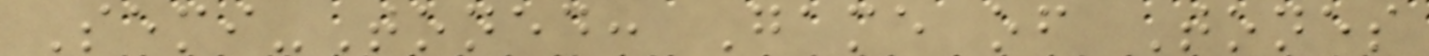Semi-Toned: Game of Tones
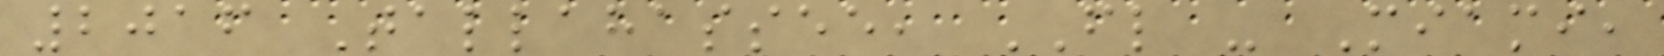2016 Tallahassee, FL - Miami,
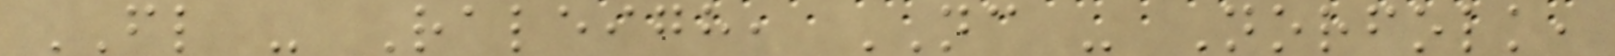FL - Raleigh, NC - Norfolk,
